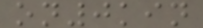on0kin
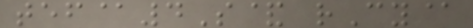tef@4S& rCy@
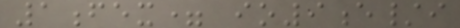1fex= io9e/i
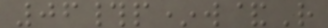06#p*w&R
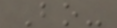Bo-
